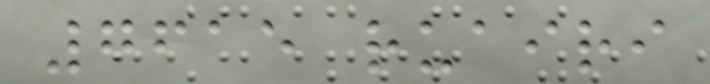7615 ruairi
